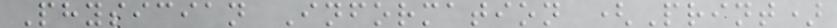Physician Information (Print)
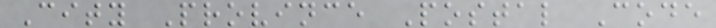City Province Postal Code
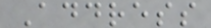Address
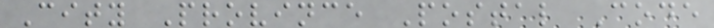City Province Postal Code
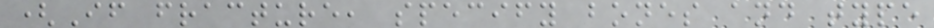(If fracture, specify bones and type
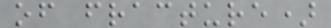of fracture)
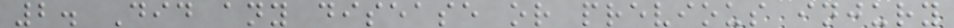2. Did any disease or previous injury
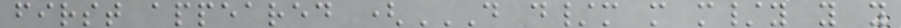first appeared (D D/M M M/Y Y Y
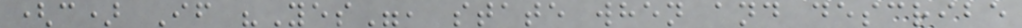(c) If "Yes", state when and describe
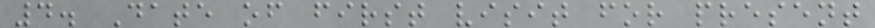4. Date of first visit for present
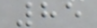85
